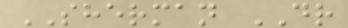SHERMAN DR
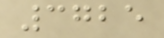3725
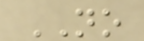NO
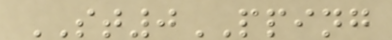ST0PPING
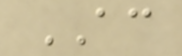AC
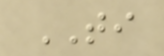TI
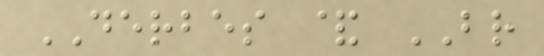DERBES & BR
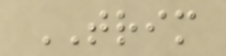TRIM
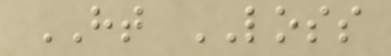HT LOSS
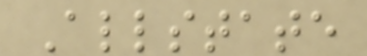Allstate
